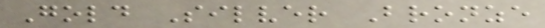Gold Silver Bronze
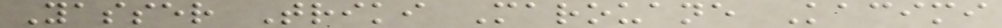Yasser Triki Marouane Kacimi
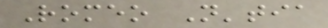Romeo N'tia
